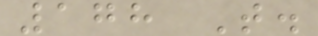178 T.
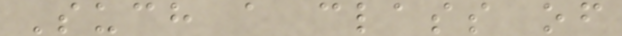Such a class of
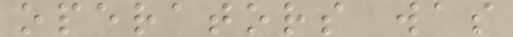operators was
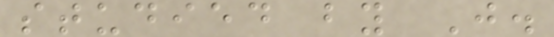studied by J.
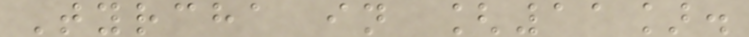Tyrcha in [11].
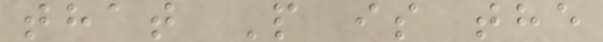that P is the
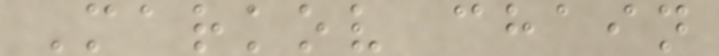Markov chain
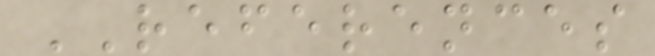REFERENCES
